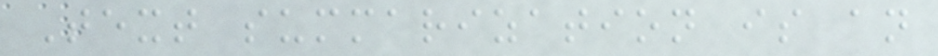Text summarization is an
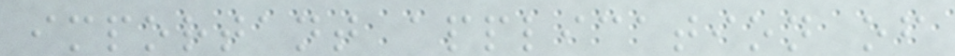important application of
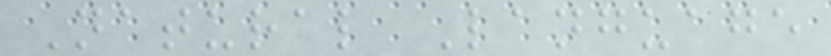Natural Language
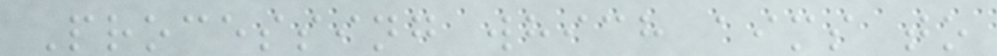Processing which aims to
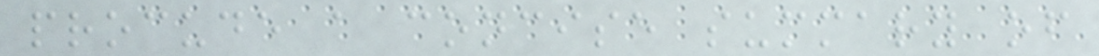procude a concise summary of
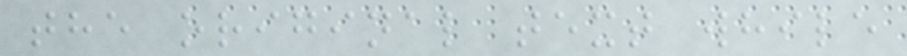the original text while
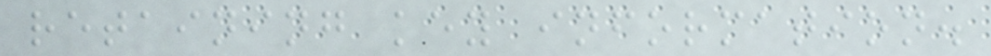retaining key information.
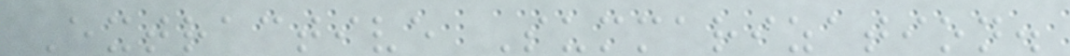Extractive Summarization.
